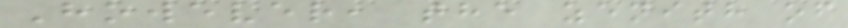However, the zenith of
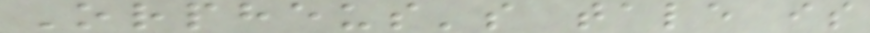Orpheus's tale is
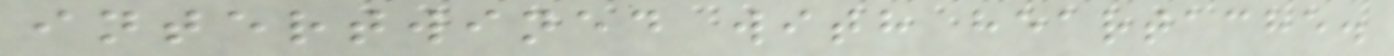intertwined with heartache.
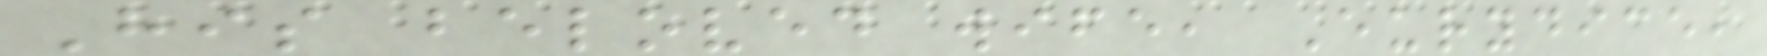His beloved wife, Eurydice,
